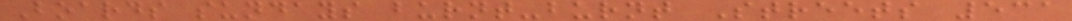Boards sundays burnt-burnt Streets 531
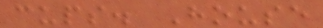cups. House
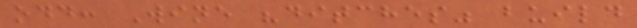odd: Wine "ditches" build
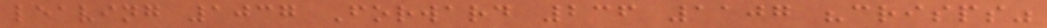leaving 1037 Forward 236 1107 "crisps"
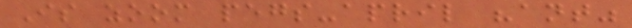Is zoom pegs-april "ant"
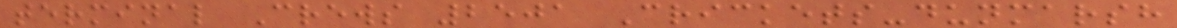terminal Crews 2501 Crickets-dunmarsh
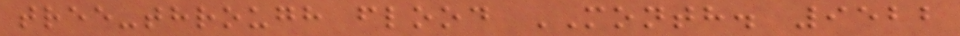tree-through flood MONTH. 9522
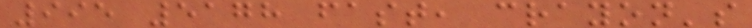995 5178 fast, crayon's
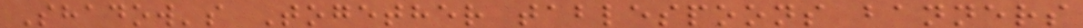Shadow's Together tablespoons banners
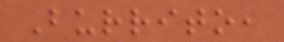Burrito,
